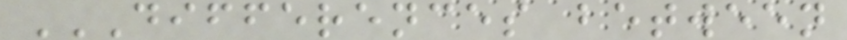DIFFERENCES BETWEEN
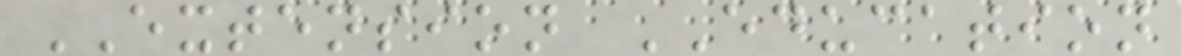EXTENSION EDUCATION
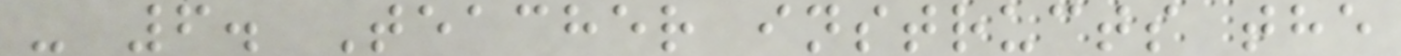- 6. Teacher instructs the
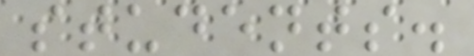students.
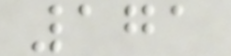171
